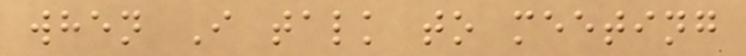when I talk to meeting
